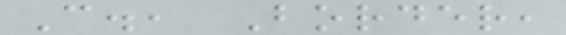C., Border,
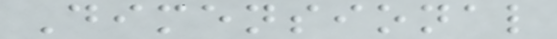Dimensional
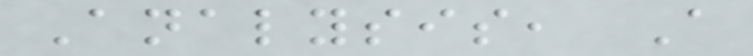Analysis, A
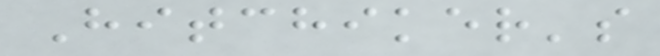Hitchiker's
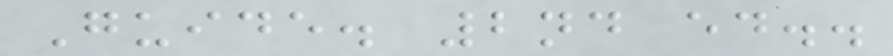Guide. 2nd ed..
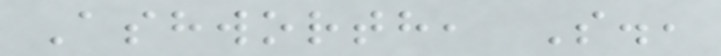Ashworth, S.,
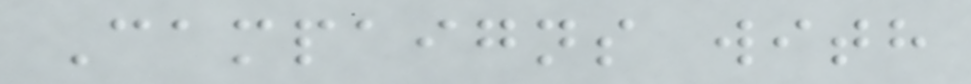Campaigns with
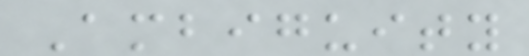Ambiguity
